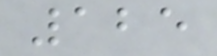125
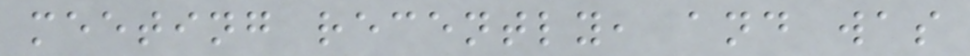meeting recently, and was
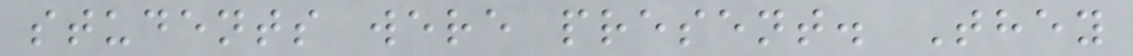students were present. They
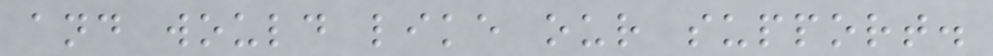and would like our support.
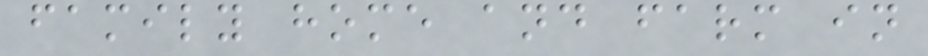family home and farm in
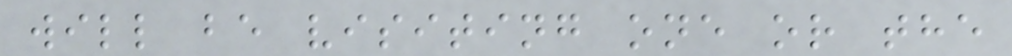will be visiting one or the
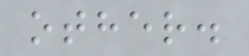other.
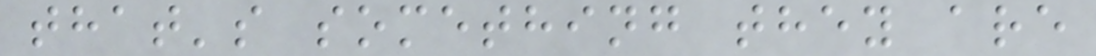that's something they are
